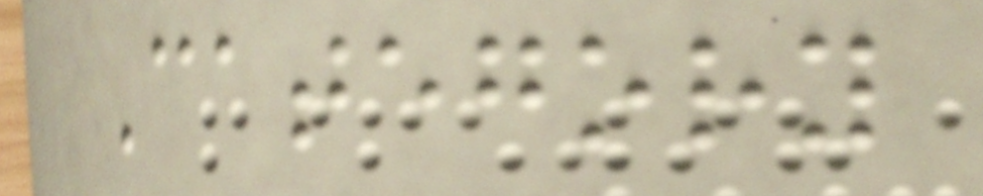Category
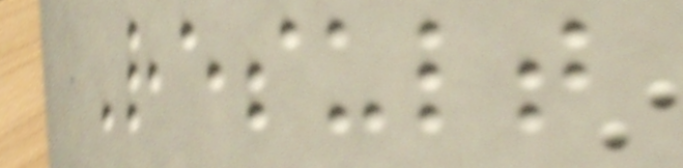Result
